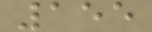155
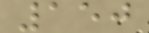150
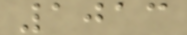1013
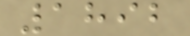1892
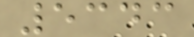5343
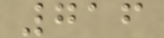716
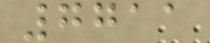7711
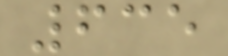635
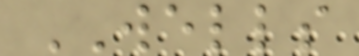WELLS
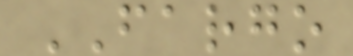FARGO
